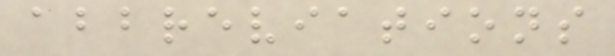abbreviations
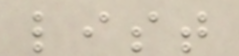list
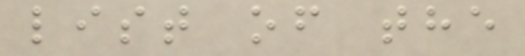list of the
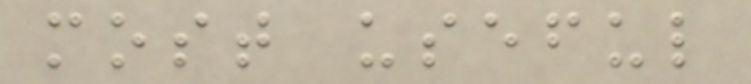most useful
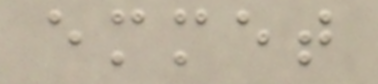emmet
